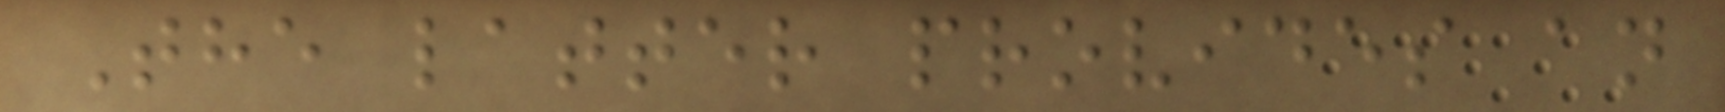The latter provides an
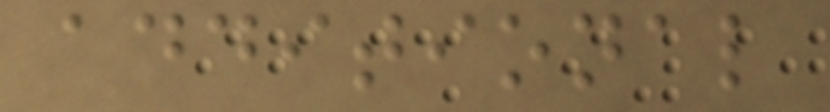additional
